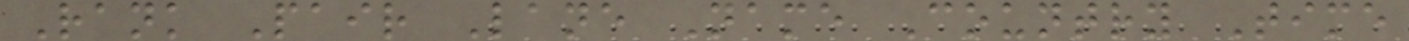Rank Pair Lane Name Country Time
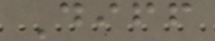Diff
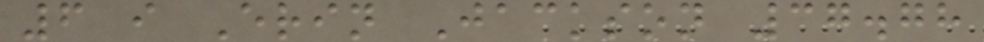6 i Erin Jackson 37.78
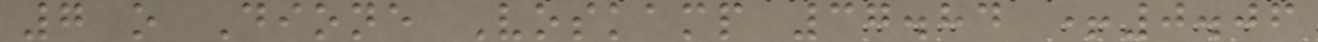7 o Dione Voskamp 37.84 +0.06
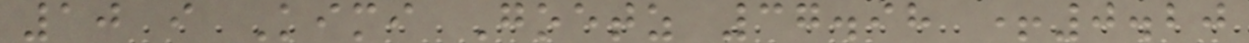10 i Kimi Goetz 37.98 +0.20
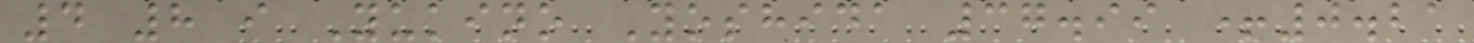4 8 i Yukino Yoshida 37.99 +0.21
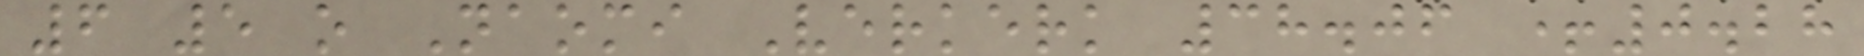6 5 o Naomi Verkerk 38.06 +0.28
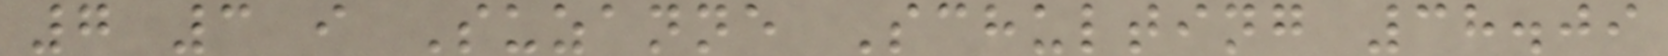7 3 i Suzanne Schulting 38.09
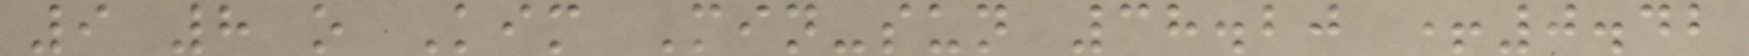9 8 o Kim Min-sun 38.20 +0.42
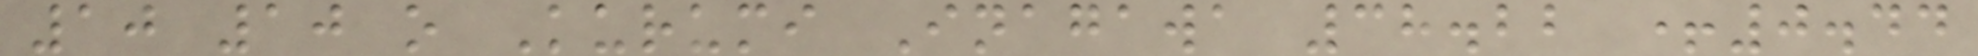10 10 o Kurumi Inagawa 38.22 +0.44
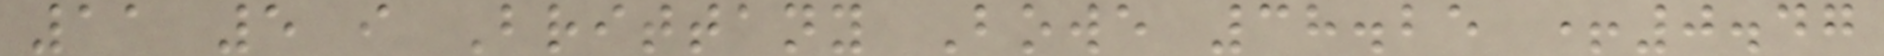11 5 i Brittany Bowe 38.25 +0.47
